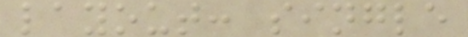layout: single
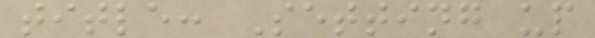title: Setting up
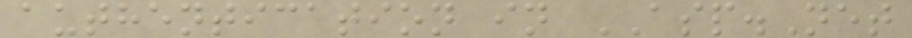authentication in ASP.Net
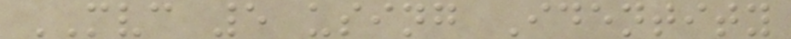MVC 5 using Identity
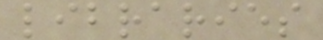libraries
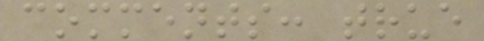comments: true
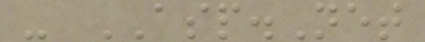- ASP.Net
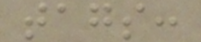tags:
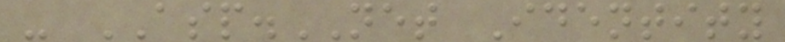- ASP.NET Identity
